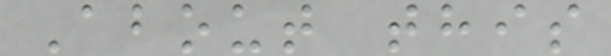About this
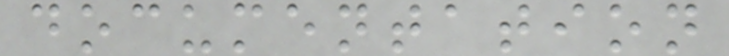documentation
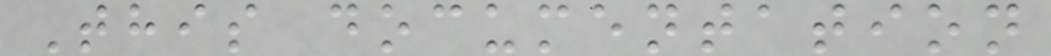This documentation
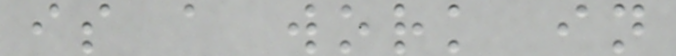is a work in
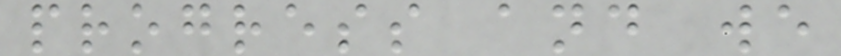progress and we
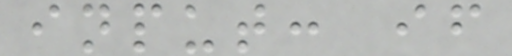input: if
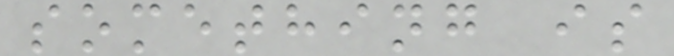something is
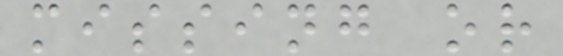missing or
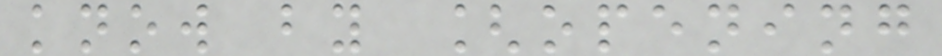know by [opening
